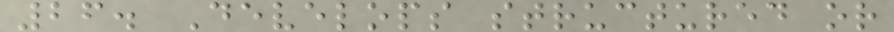26. Develops structured or
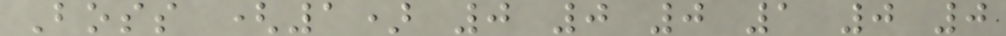Boss (1) 0 0 0 1 0 0
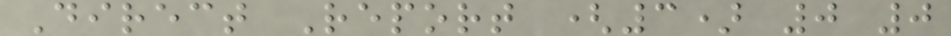Direct Report (3) 0 0
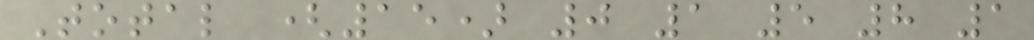Total (15) 0 1 5 8 1
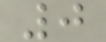0
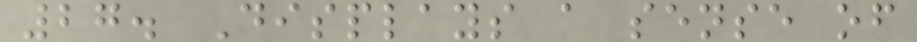27. Displays a sense of
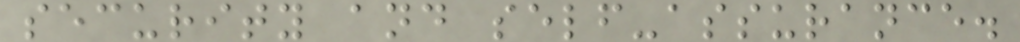security and self-assurance.
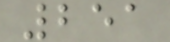251
